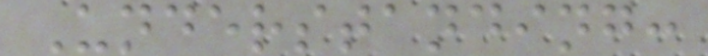Understanding:
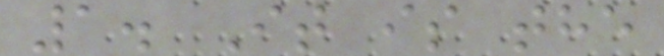1. It is the
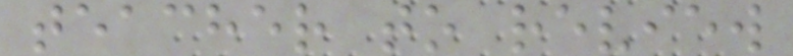teacher to review
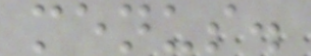menus.
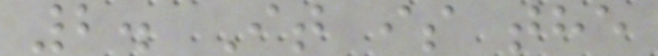2. It is the
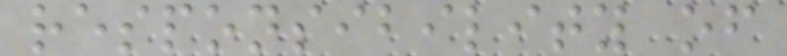responsibility of
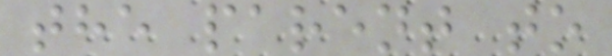the parent to
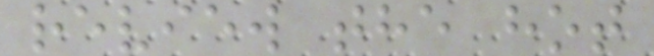review the hot
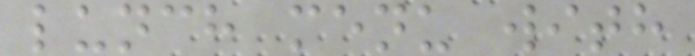lunch menu with
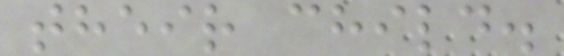their child.
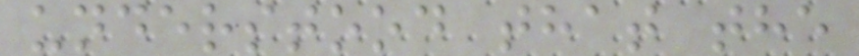understood that the
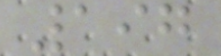197
